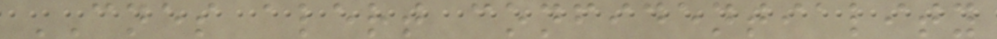CNES alert confidentiality
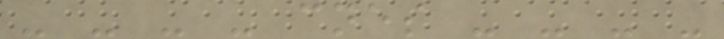- - - - cnes - - - -
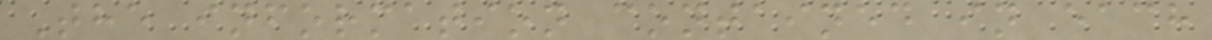The information contained in each
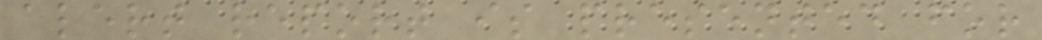alert report is presented for
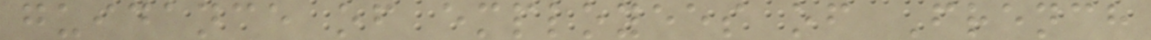guidance of employees of French
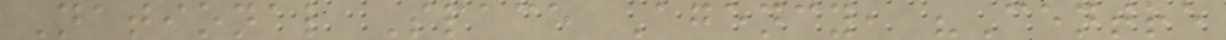National Space Agency, "Centre
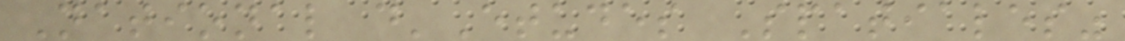National d'Etudes Spatiales"
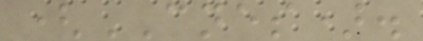(CNES).
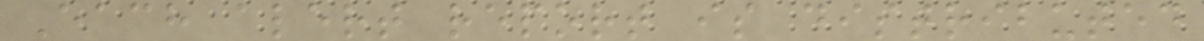Each alert report is distributed
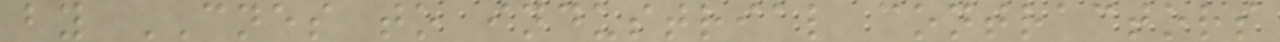by CNES to industrial contractors
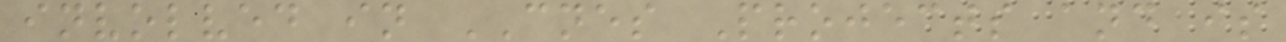involved in CNES Projects and is
